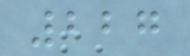227
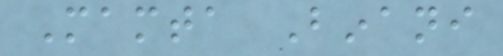Mamta Binani
